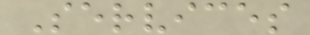Services
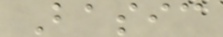Basic
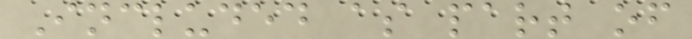Included as part of
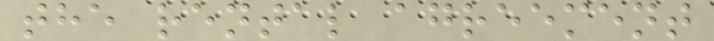the rental agreement
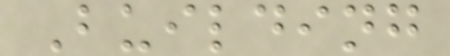Building
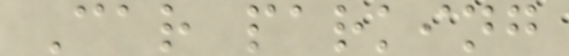Car parking
